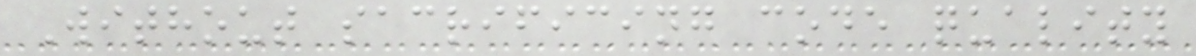Without sacrificing code quality
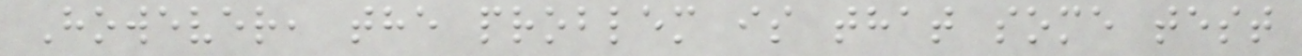However, the problem is that some test
